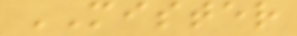MISTER
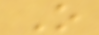O
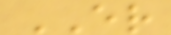ER
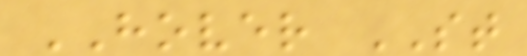HOVER ST
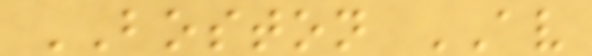BOSTON AV
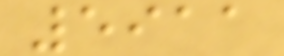5911
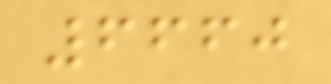6660
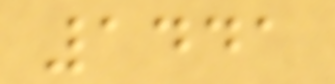1441
